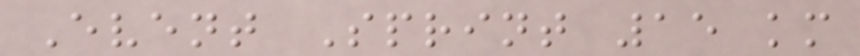Event Sprint 15 km
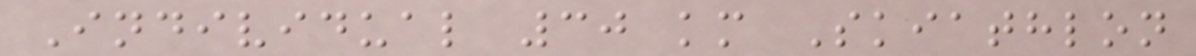Individual 30 km Skiathlon
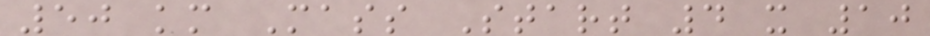50 km Mass Start 4 x 10
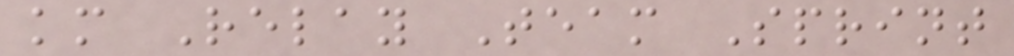km Relay Team Sprint
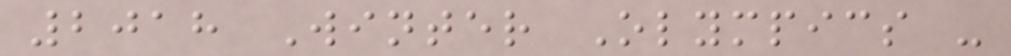2018 Winter Olympics -
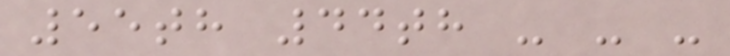55th 44th - - -
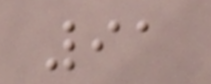91
